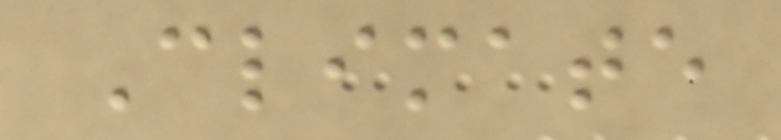Climate
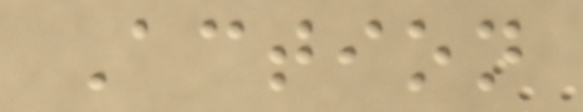Action
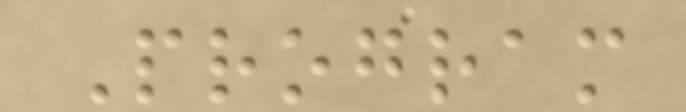Program
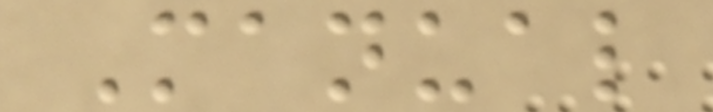Manual
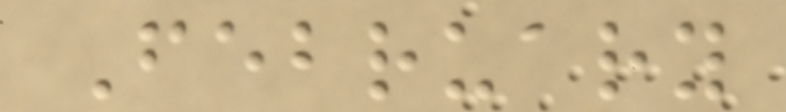February
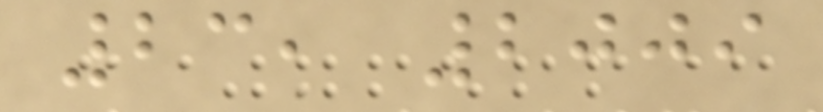23, 2009
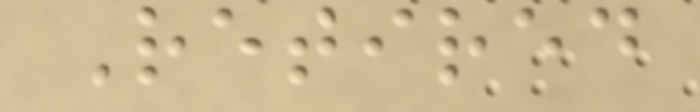Retired
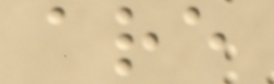are
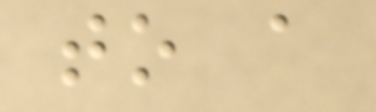to a
